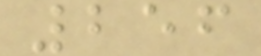256
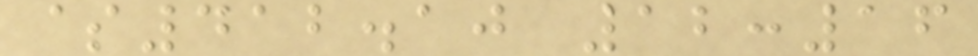$412.10 12:16
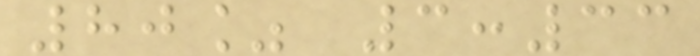80% 3:33
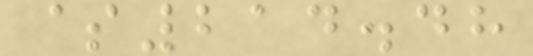$214.48
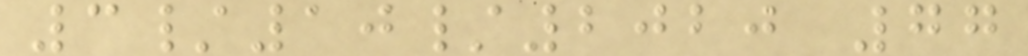3/10/2020 77
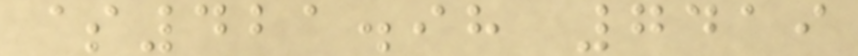$421.98 7419
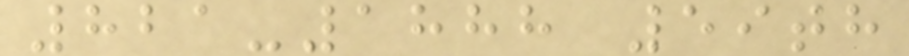821-1888 59th
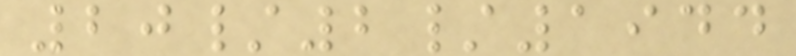20/2/1944
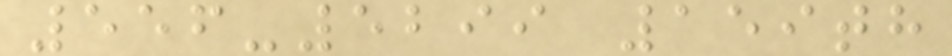556-5299 159th
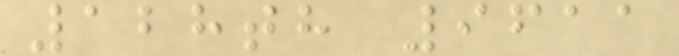128th 9611
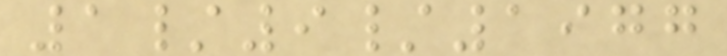1/9/1977
